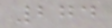274
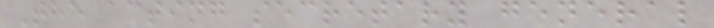The acting secretary general
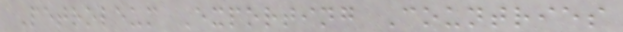Petroleum Exporting Countries
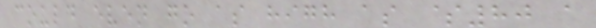could even go as high as $80 a
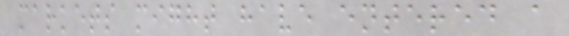markets might have entered a
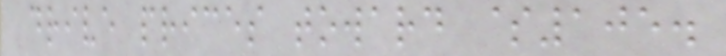drive prices toward $105.
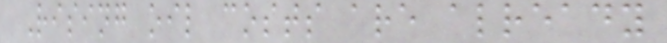Rising oil costs are already
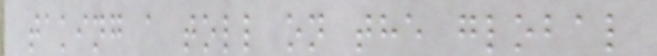taking a toll on the global
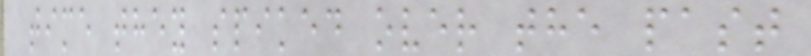time they spiked over the past
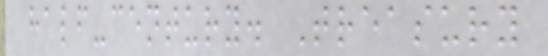half-century. Treasury
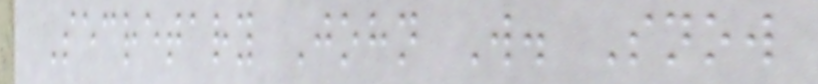Secretary John W. Snow
